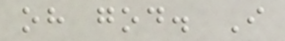oh god. I
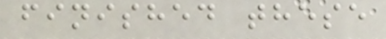finished these
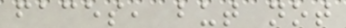faces, but not
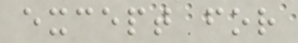except for
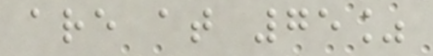are at 75%
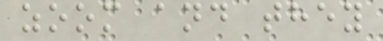zoom and they
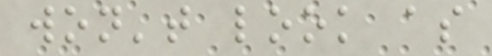won't look as
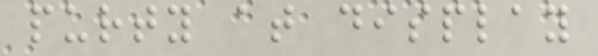purty at display
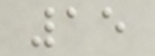15
